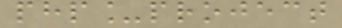php_project
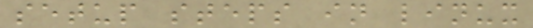setup steps in linux
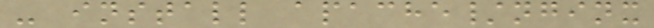- install apache/nginx
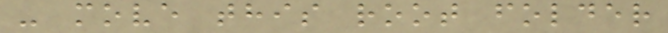- move this root folder
